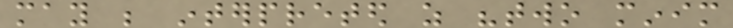may be interpreted as "two minim
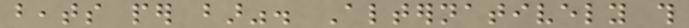beats per bar". Alternatively this
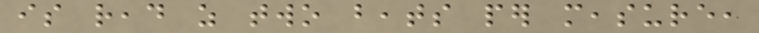is read as two beats per measure,
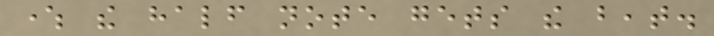where the half note gets the beat.
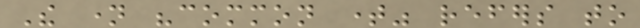The name "common time" refers to
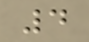4
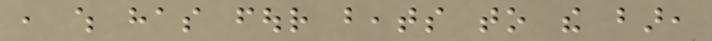, which has four beats to the bar,
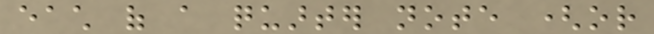each of a quarter note (or
